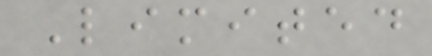Limited
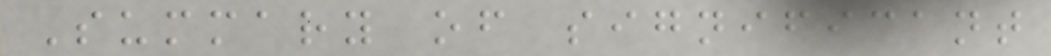Summary of significant
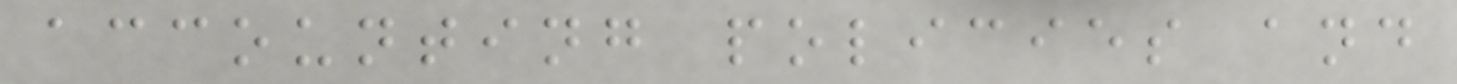accounting policies and
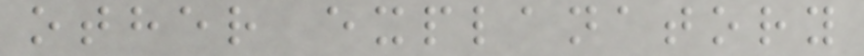other explanatory
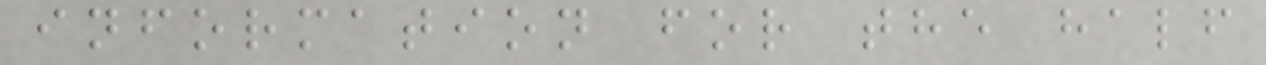information for the half
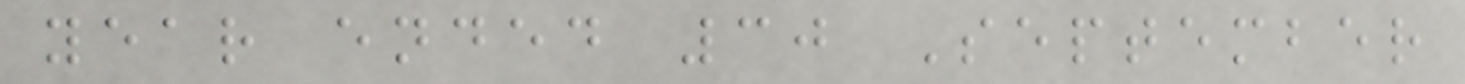year ended 30 September
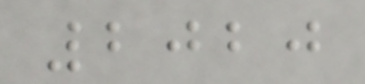2020
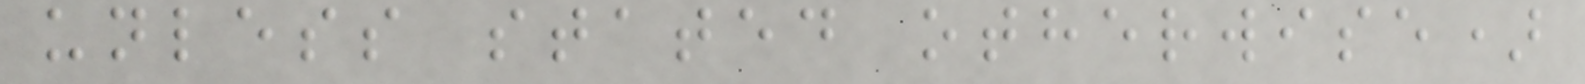unless stated otherwise)
